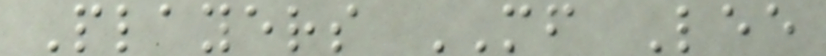Players MF Lee
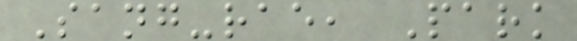Sang-rae, Park
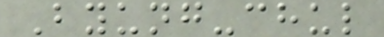Byung-chul
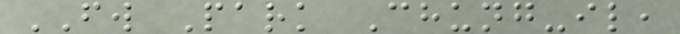FW Park Chung-il,
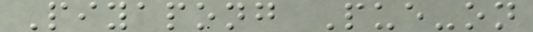Piyapong Pue-on
